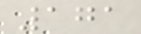171
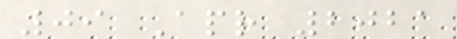09 Apr 2021
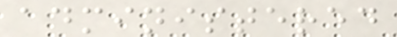administered
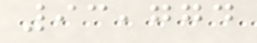93,774
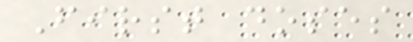First doses
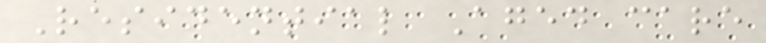Residential Aged care
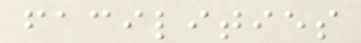facilities
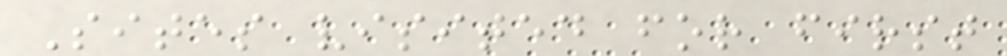Sites visited for first
